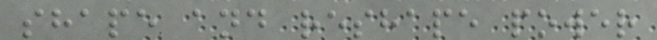shape and reshape power
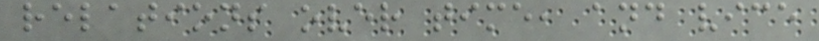relations over time, and vice
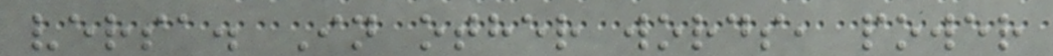versa. In other words, power
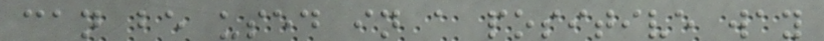can be used in a positive way
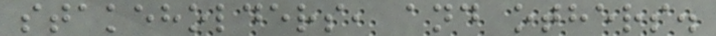stakeholders, and others.
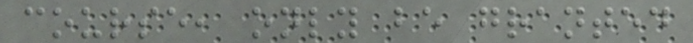course, only be granted
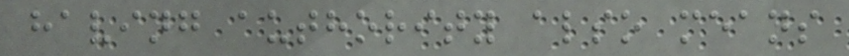having authority also means
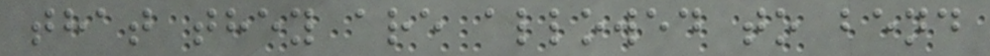that they are allowed to bend
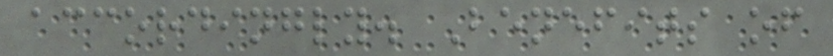accordingly. Benefits of
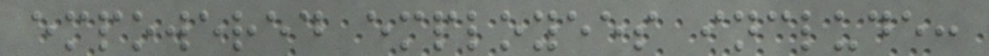empowered employees include:
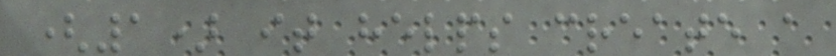(1) it helps create a
